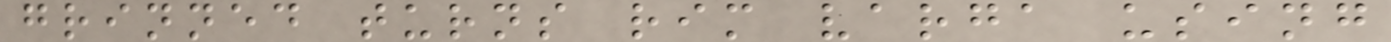grinned turns rim varga using
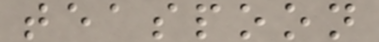teaspoon
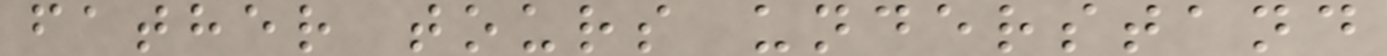father tours understand
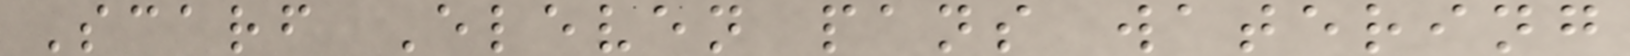Scarf Eleven pans watering
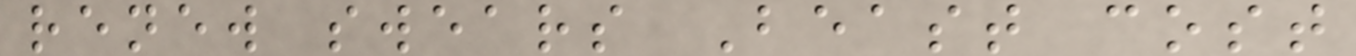renew swears Beast cost
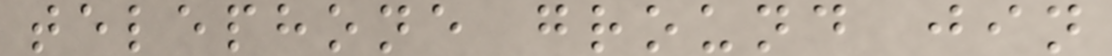telephone ground jin
